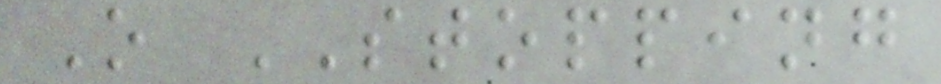O STOPPING
